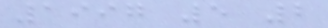1997 5 2
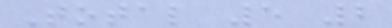Total 5 2
